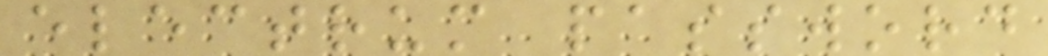electrum password
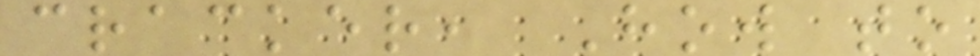cracker, How to
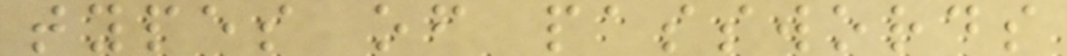types of passwords
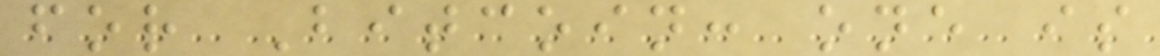for Bitcoin: one is
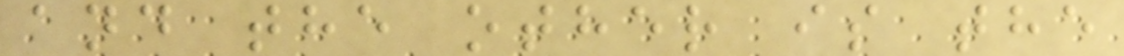and the other is the
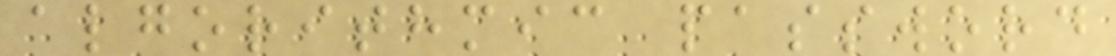algorithmic password
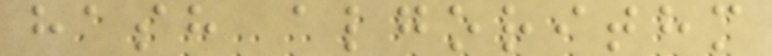hash algorithm
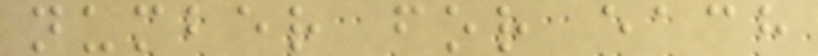number for each
